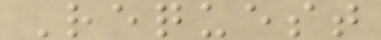Request
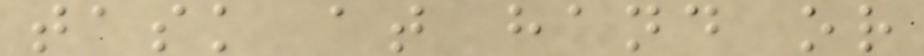task at hand or
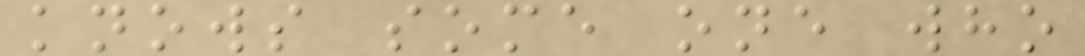knows some one who
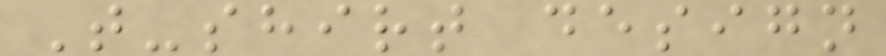T-shirt design
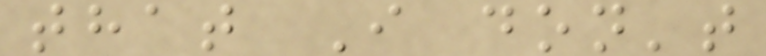that I don't
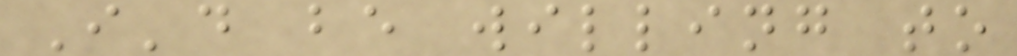I'd be willing to
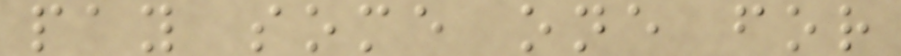pay some one for
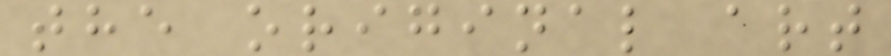the original art
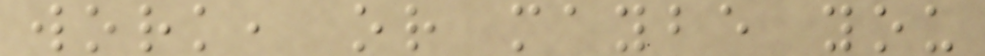work, or maybe you
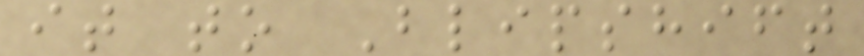it to Blipshift
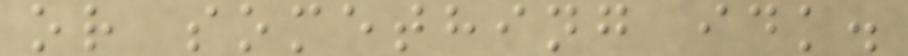or something idk.
